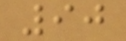90
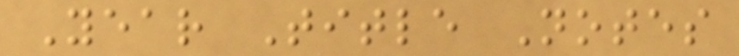Year Title Notes
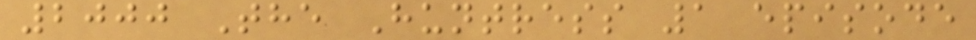2000 The Huntress 1 episode
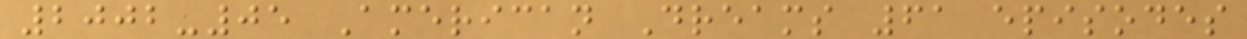2002-05 American Dreams 61 episodes
